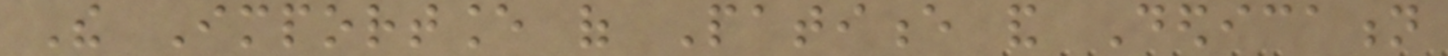The Importance of Patience and Dedication
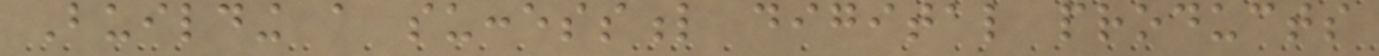Building a successful digital products
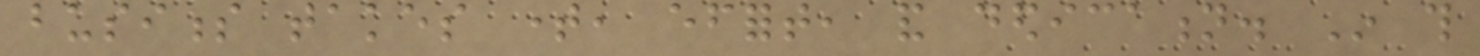business takes time, effort, and dedication. In this
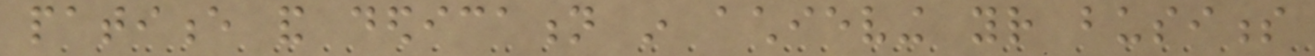patience and dedication in achieving your business
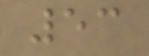53
